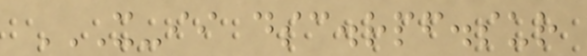X-II DSC.RPF.SUR
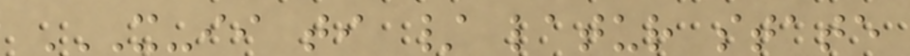X-II TI / LATUR STATE
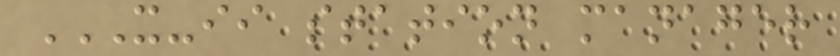X-II STATION MANAGER
